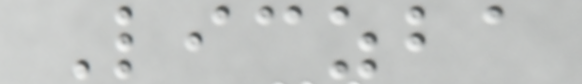Liczba
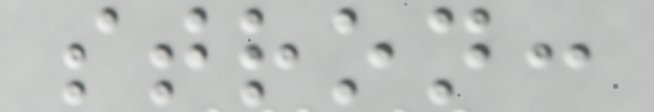stron:
